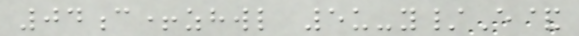04c+zhwl 5u-y/E&
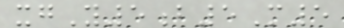xgY5b5M5
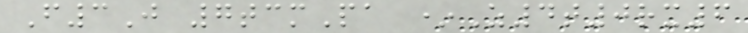F3J 7tcmPa *Z4t0rx6
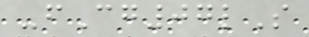-fCg07lS
